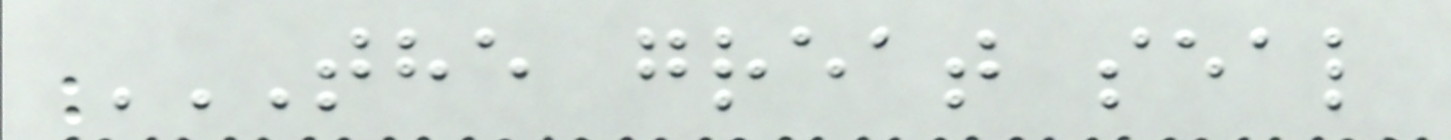THE GREAT SEAL
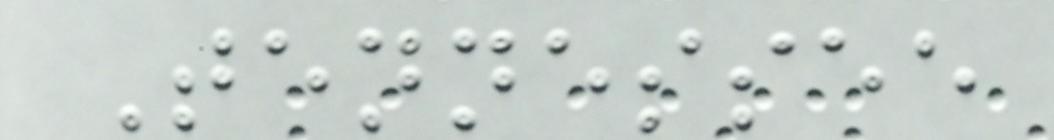Tennessee
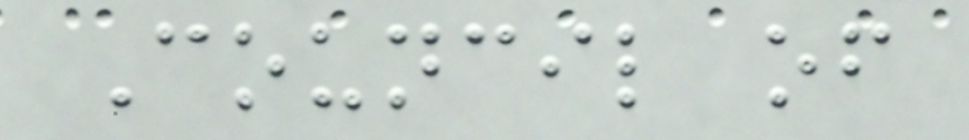Council of
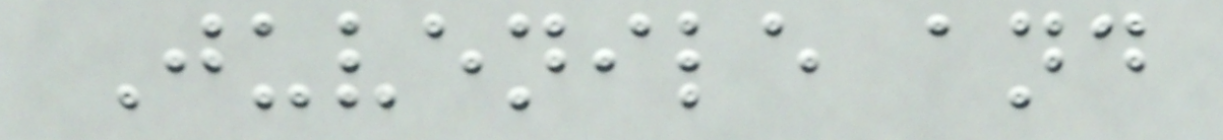Juvenile and
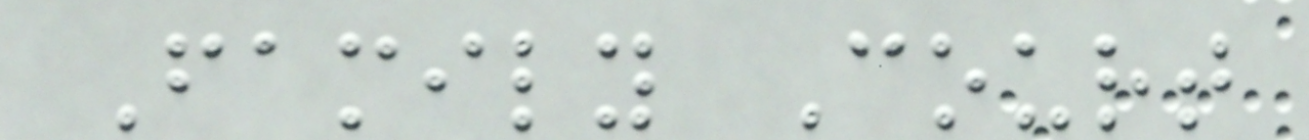Family Court
